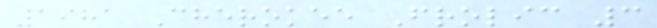1981 Cherokee Frolic 3
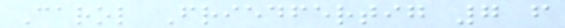Carol Friedfertig 7 f
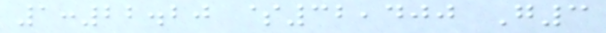1:22.20 $32,400 G3
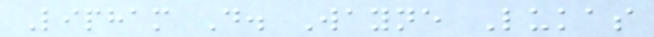Lipham D. Wayne Lukas
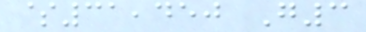$31,450 G3
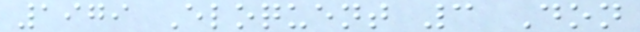1979 Eloquent 3 Don
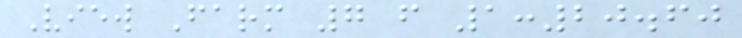View Farm 7 f 1:20.60
